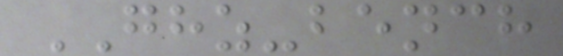GHZ-bench
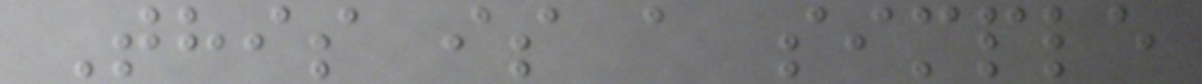This is a simple
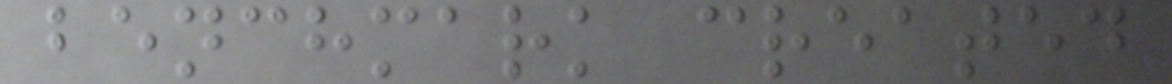benchmark created
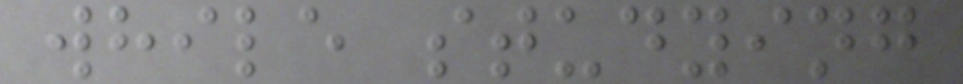while studying
